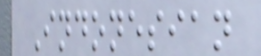Indonesian
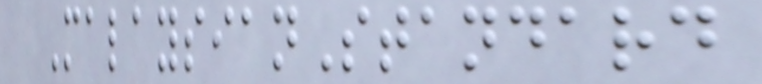MalaysianStandard
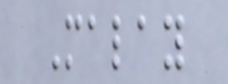Malay
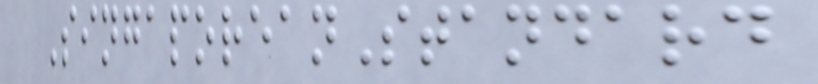SingaporeanStandard
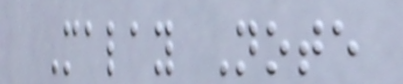Malay Note
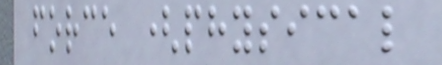force (physical
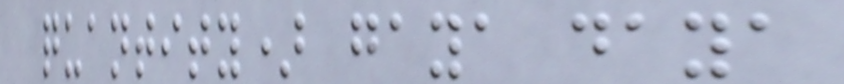quantity) gaya daya
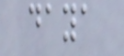daya
